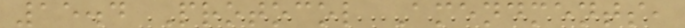15.4 Protocol Amendments,
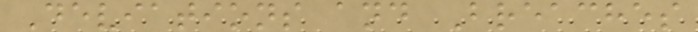Deviations and Breaches
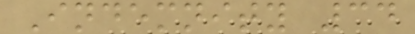Indemnity 34
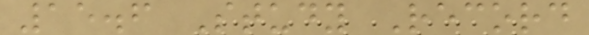15.6 Study Record
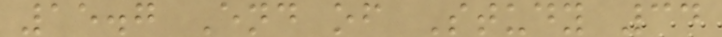15.7 End of Study 34
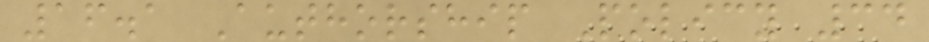16.1 Authorship Policy 34
